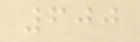600
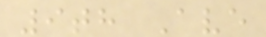9th Ave
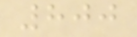800
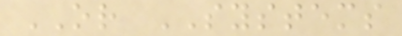OR SYSTEMS
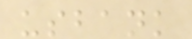usbank
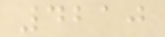4210
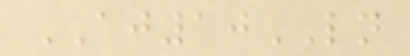AJ10LN
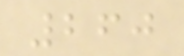260
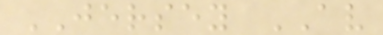JERSEY AV
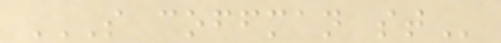S COFFMAN ST
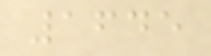1645
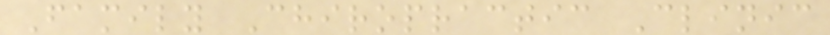Family Chiropractic Clinic
